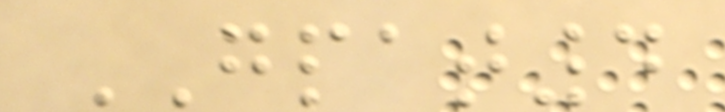GPAT4
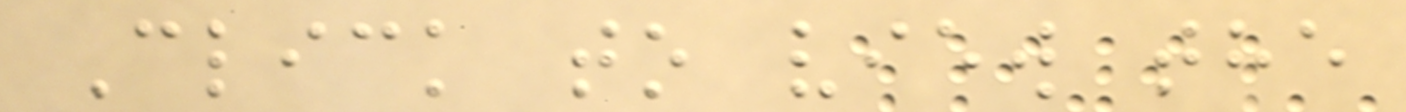Click to view the
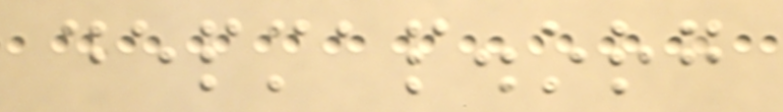depmap.org
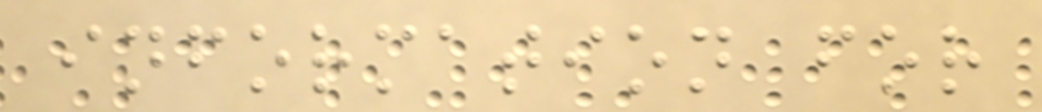information for
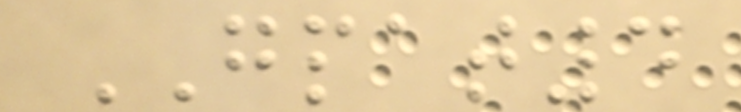GPAT4
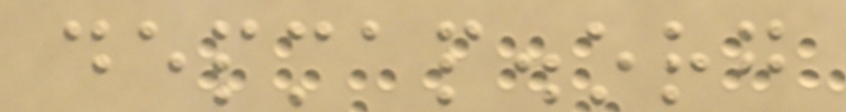depmap.org
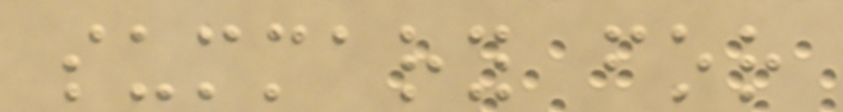summary for
